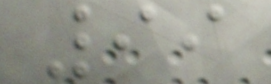99
